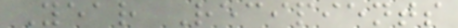Year Recipients
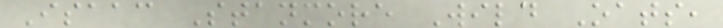Isaac Stanmore Wild Oats,
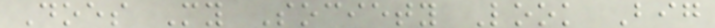Does My Society Look Big
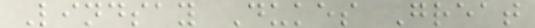Lindsay Dukes Great
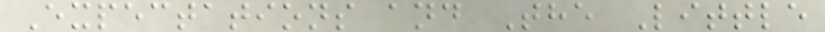Expectations and The Little
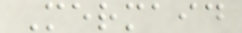Mermaid
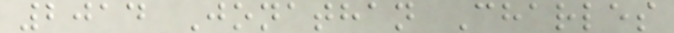2014 Jonathan Charles
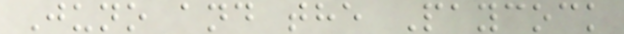Juno and the Paycock
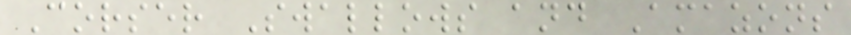Corser Swallows and Amazons
